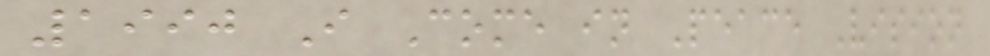1990 I Come in Peace Vision
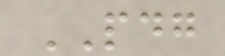PDG
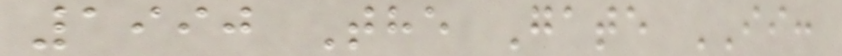1990 The Gate II:
